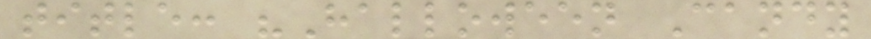title: "Halloween Candy
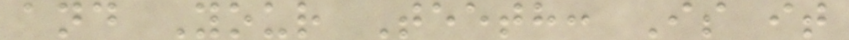and Your Teeth: Is it
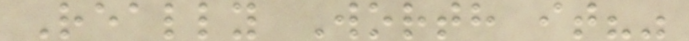Really Worth it?"
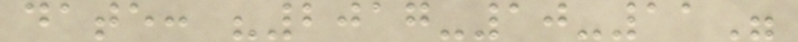date: "2017-10-11"
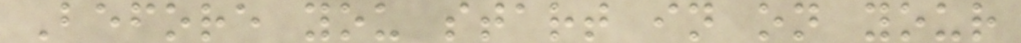Before you start in on your
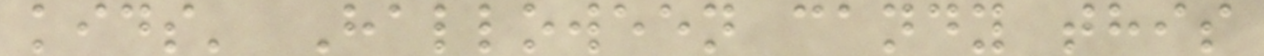kids' Halloween candy this
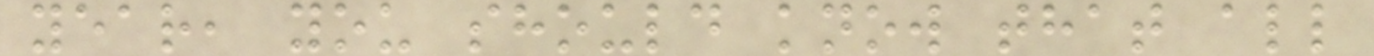year, you should know that all
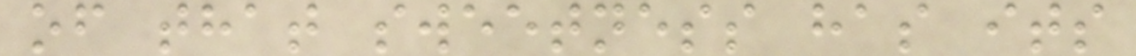of that sweetness has its
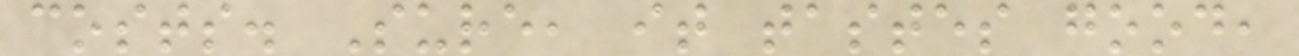costs. Sure, it tastes good,
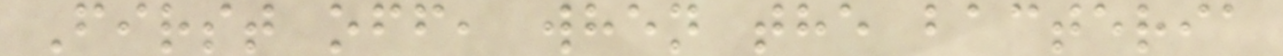First off, when the bacteria
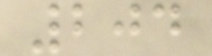204
